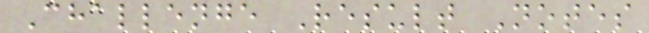Challenge Result Notes
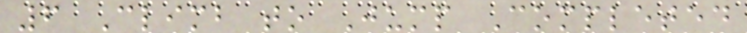6 Climb to Jump Completed
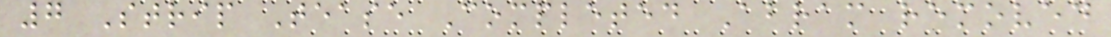7 Strip Tease Completed Abram removed
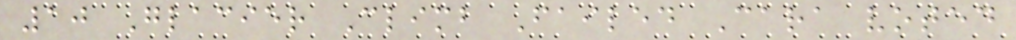10 Glacier Climb Failed Cara voted
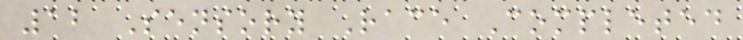12 Sensory Race Completed
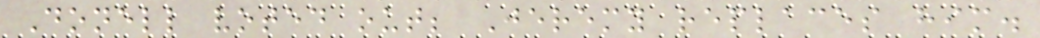Donell voted out; Jeremy replaces him.
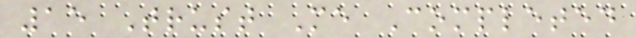15 Trust Me Completed
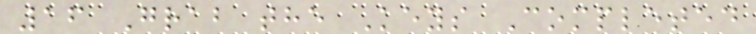16 Grab the Keys Completed
